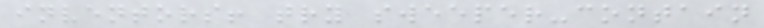inventors! try sweeper-contain
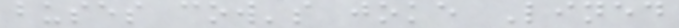buses cow's joke Lined
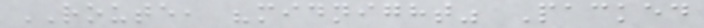ROUTE, "midnight" Packed
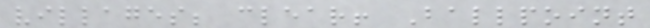villages; clear! Ballpoint
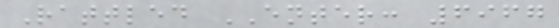Rattled ENTER: 6967
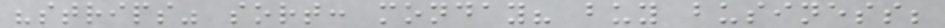"strips" sort: monday? buy business;
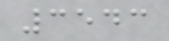3543
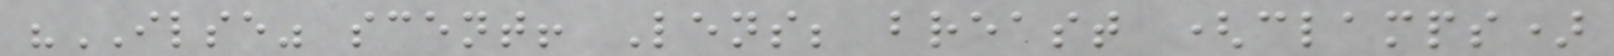"ILSE" scent! Lens; breast (clamps)
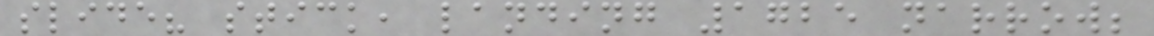slide? stick, landing 1725 narrow;
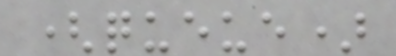(queue)
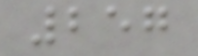257
